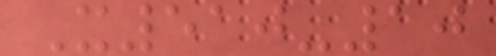X510-10
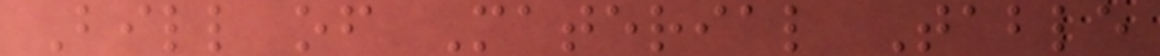Bill of Material Table
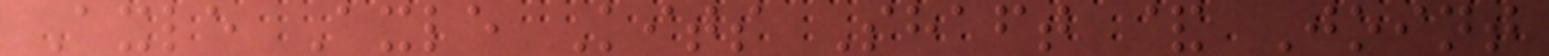Axle Axle Kits Shaft & Joint
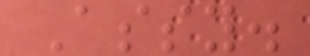Assy.
